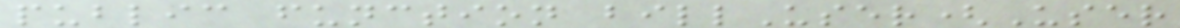public function billUser(User
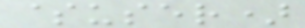$user)
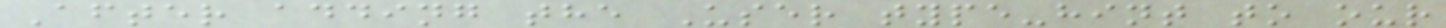After adding the User type-hint to our
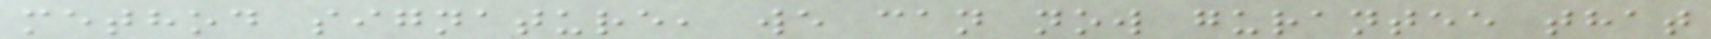method signature, we can now gurantee that
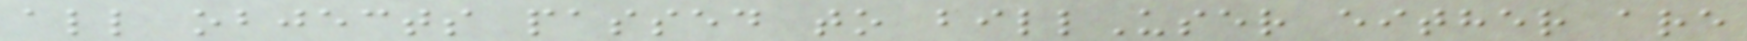all objects passed to billUser either are
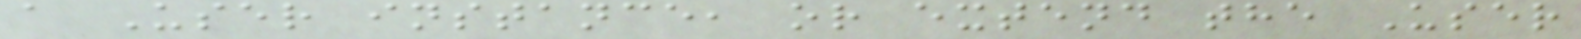a User instance, or extend the User
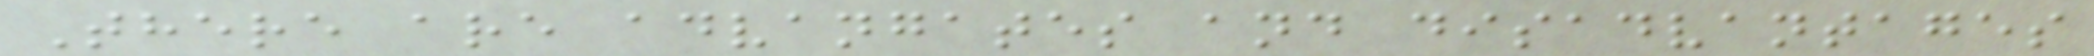There are advangates and disadvantages
